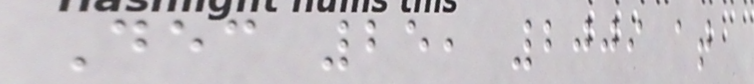Dec 25, 2009 at
